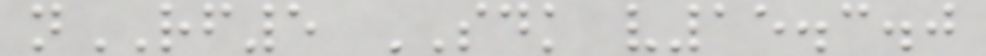nRF5 SDK v15.3.0
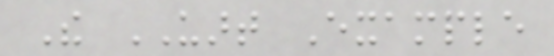The UART Example
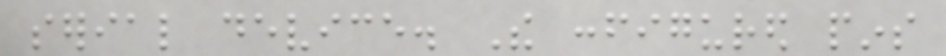serial device. The configured pins
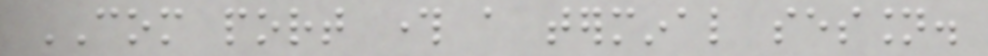COM port through a terminal session.
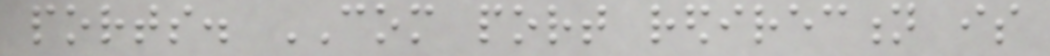ports. COM port redirection is
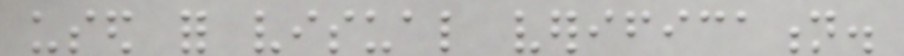used for visual verification.
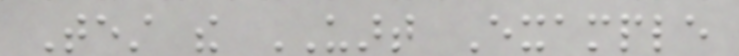Test the UART Example
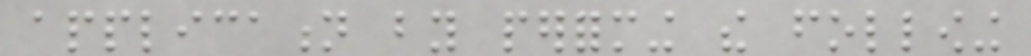application by performing the following
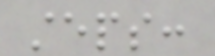steps:
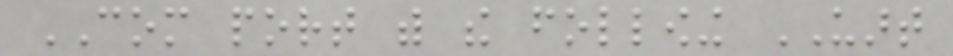COM port with the following UART
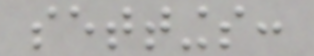settings:
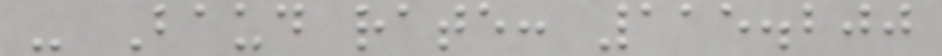- Baud rate: 115.200
